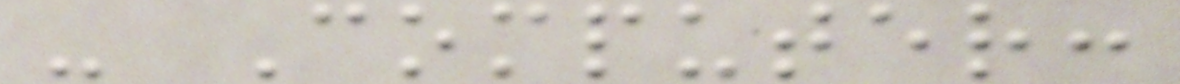- Computer:
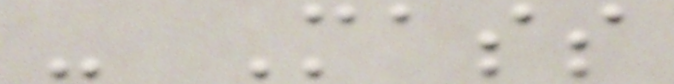- Mass
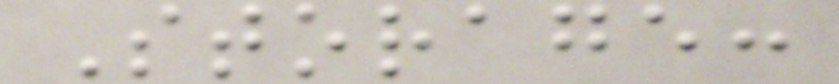Storage:
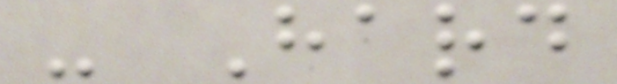- Hard
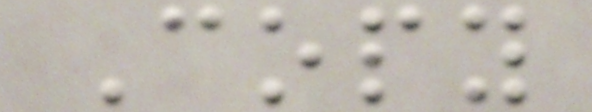Copy
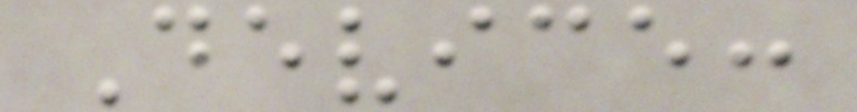Device:
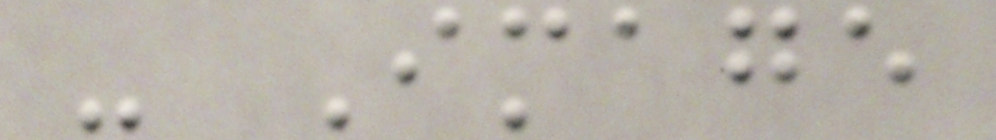- Image
